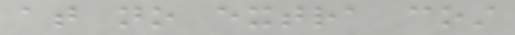at no extra cost
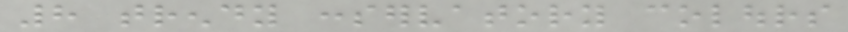8 trendy conservatory colours
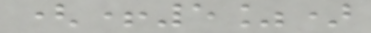(+5%)
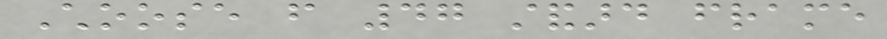Choose from 47 standard frame
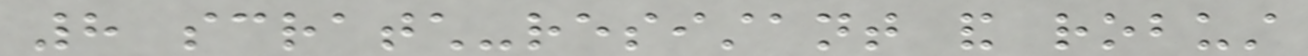8 scratch-resistant and robust
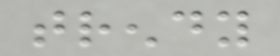trendy
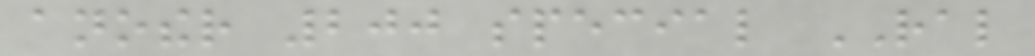another 200 special RAL
